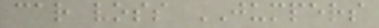car voss JUMPERS
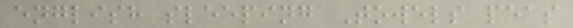english sleeping Towels peas
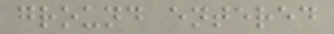ground entered
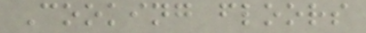Cooking floors
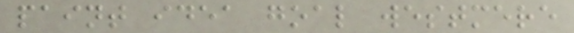paint idea goal westmere
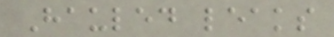Hauled leaks
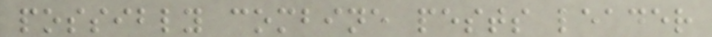possibly combine pests leader
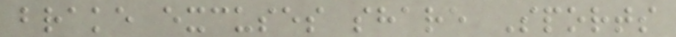brake excuses share Sports
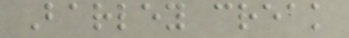Barley creak
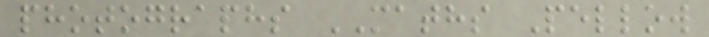photographs MATHS Pellow
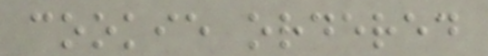cookie ordered
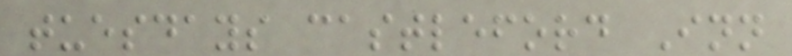tuesdays castleford Inn
